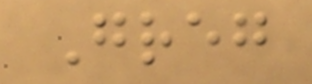Greg
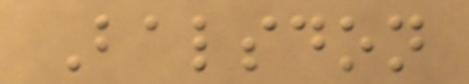Balsdon
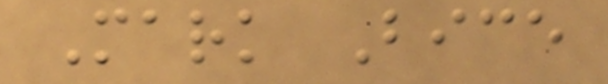Mark Bice
